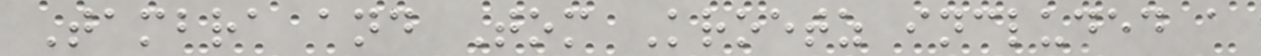Tambra and Tom Kroetz included a
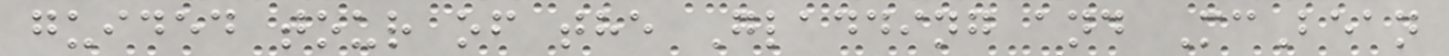guided tour of the Gladding and McBean
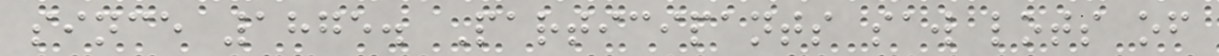since 1875. Participants saw lots of
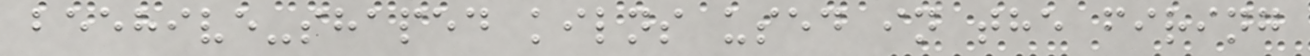beehive-shaped kilns used in the firing
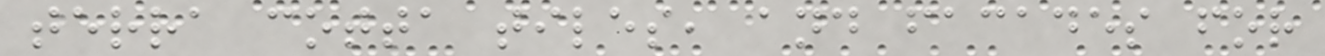terra cotta tiles, and facades for
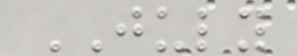JULY
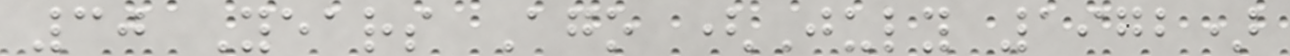30 Years Ago (July 1972)
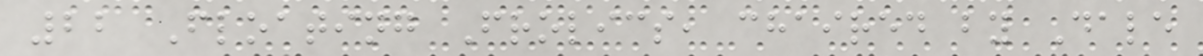22 Floating Frolics, chaired by Dale
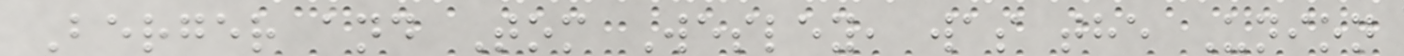Berger and Tom Wesley, was the Union
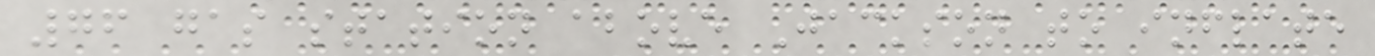76 gas station above Jackson to inflate
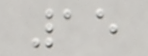15
